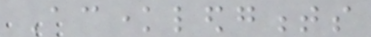Acknowledgments
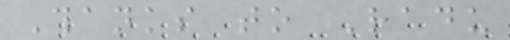Thanks to Radu
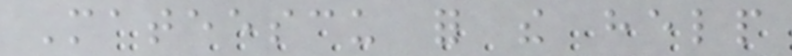Mateescu for the help
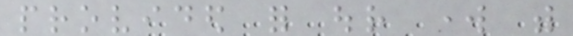provided for our work with
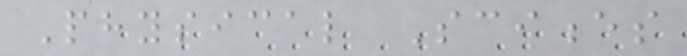Physical Sciences
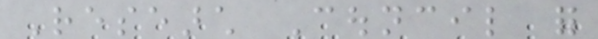Research Council for
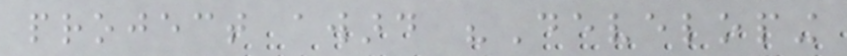project award "Developing
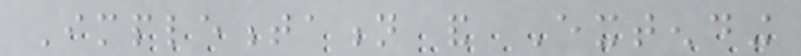Implementation and Extending
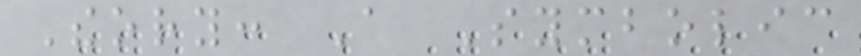Theory: A Symbolic
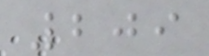209
